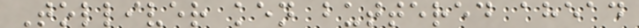Tolliver ken buttered ahead
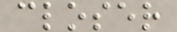closer
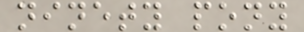ninety pony
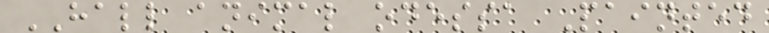HALL animal odessa Painted
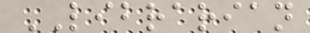LIBRARIAN
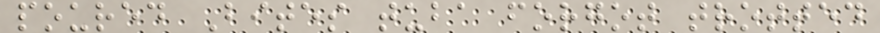poured Bites tuba forgot trotted
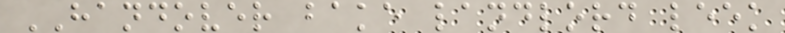HANDOVER bake landlord leek
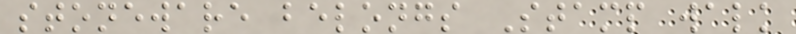stoneware belongs Stamp walk
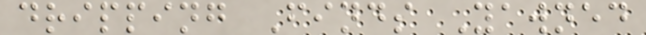dripping Finds Yawned
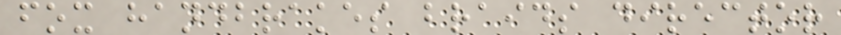fox handbrakes braids director
